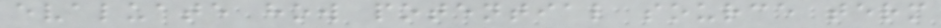evaluate how potential source term
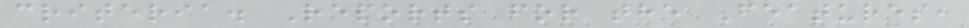criteria. Reports for the Features,
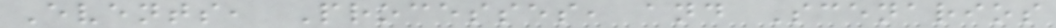Events, Processes, and Scenarios
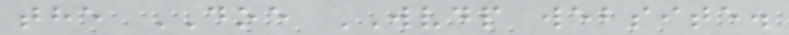the DOE WVDP website.
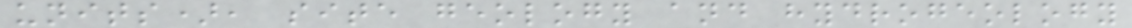units), site geology and hydrogeology
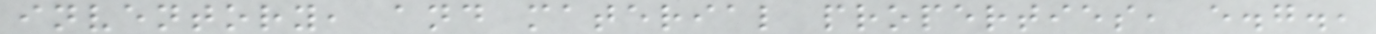inventory, and material properties, e.g.,
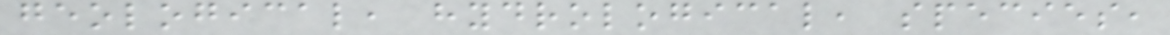geological, hydrological, species,
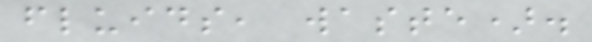fluids, waste).
